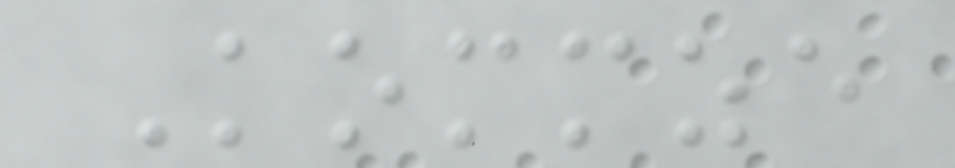Kommze
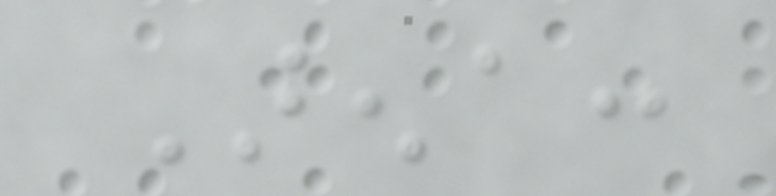Arena:
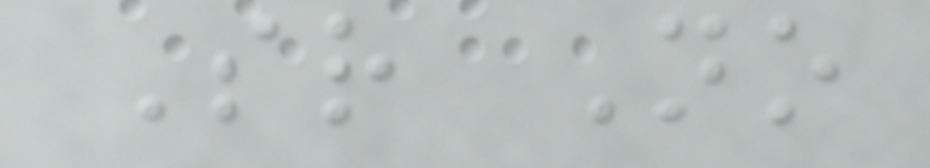Sr No
